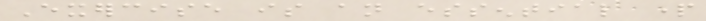Exercise is an essential part
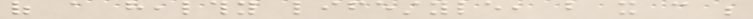of a healthy lifestyle, but it can be
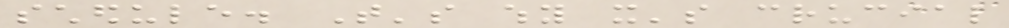schedule. That's why it's crucial
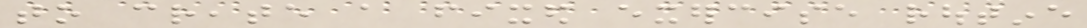to create a fixed exercise routine
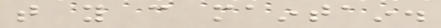that you can maintain.
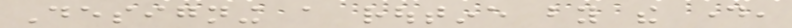Designing a routine by the day,
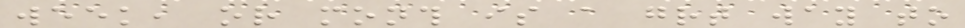week, or month is a great way to
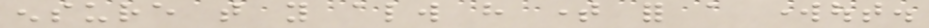ensure that you always have time for a workout.
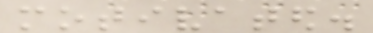motivated.
